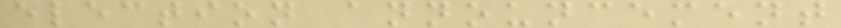election announcement
